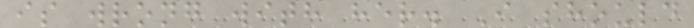is wrong with her. I should
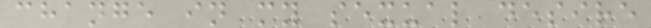change in my sexual desire
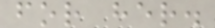for her.
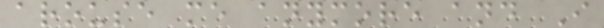arouse me anymore and I
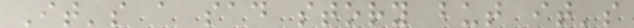It's a sad story but it's
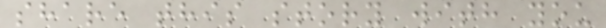share this story with you
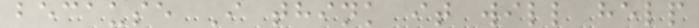because I think it will help
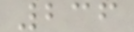236
